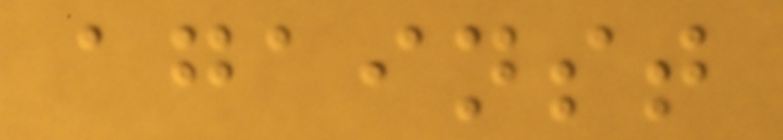against
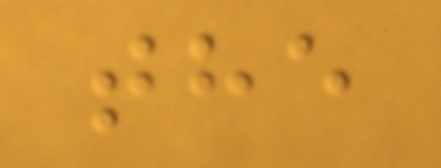the
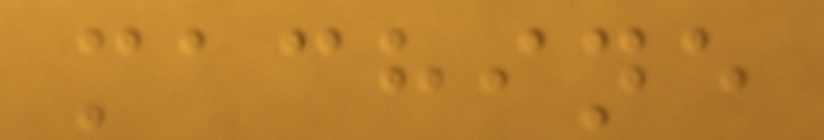machine
